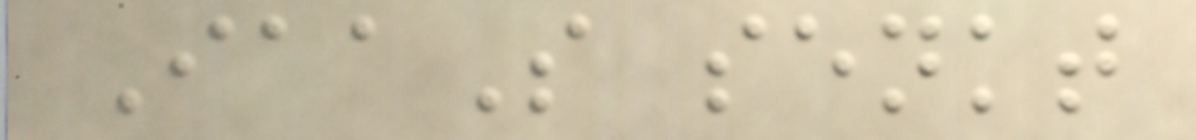IaaS senkt
